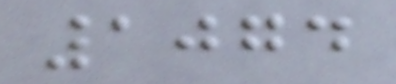1074
